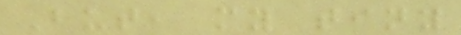But, my tiny
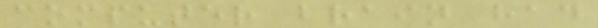computer brain had
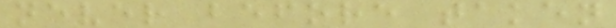never before taken
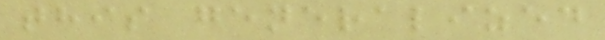this generalized
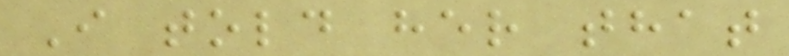I told her that
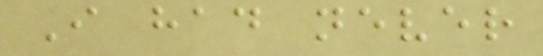I had never
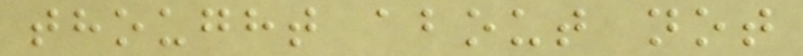thought about not
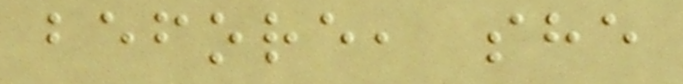before, she
